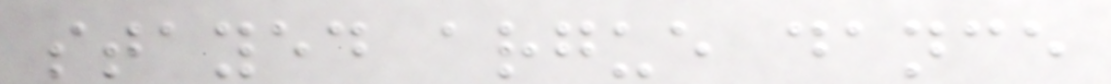stayed argue dance
